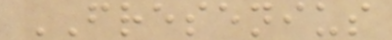FRESENIUS
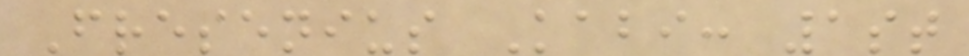Fresenius Kabi: 1st
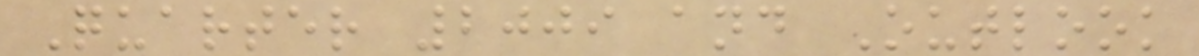Quarter 2009 and Outlook
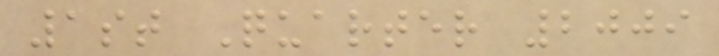1st Quarter 2009
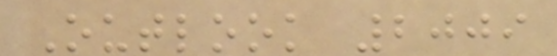Outlook 2009
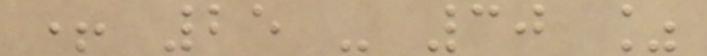+ 25 - 30 %
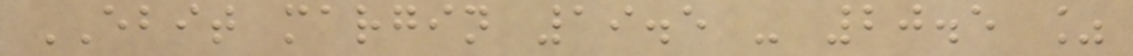EBIT margin 19.5 - 20.5 %
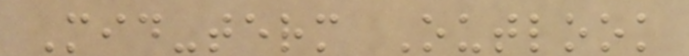Mid-term Outlook
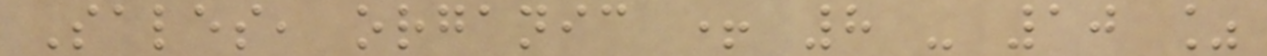Sales, organic + 8 - 10 %
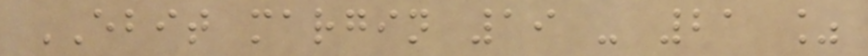EBIT margin 19 - 21 %
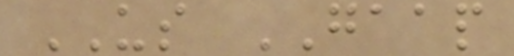US GAAP
